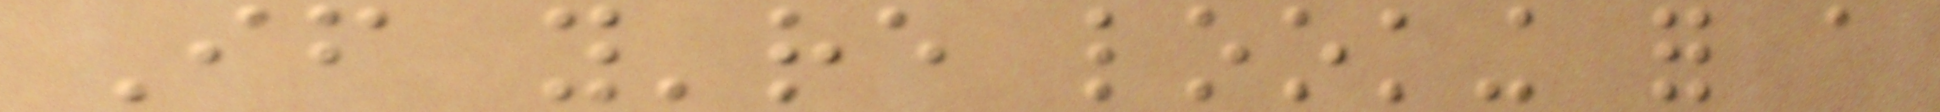If you're looking for a
